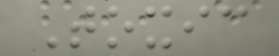Toxic
